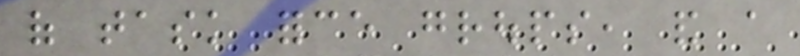of task force groups, and a
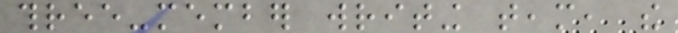three-member writing team, the
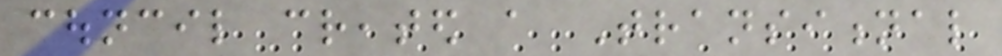council created a Transitional
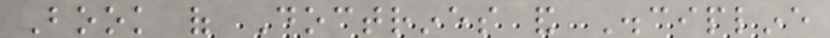Book of Doctrines and Discipline
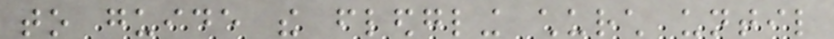to guide the fledgling church until
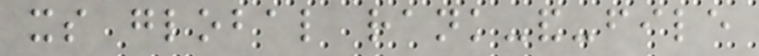its global rank-and-file
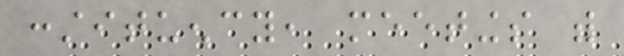constituency, meetings with
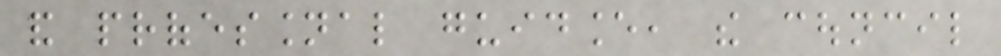and professional guidance, the council
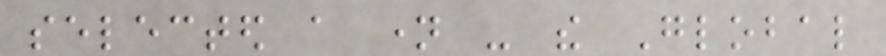selected a name - the Global
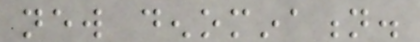new denomination.
